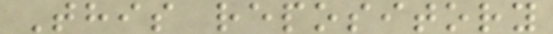This repository
